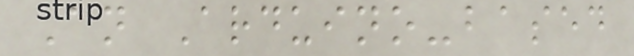An Arduino-based
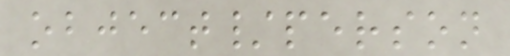object/person
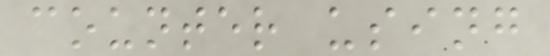counter using
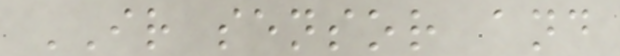IR sensor and
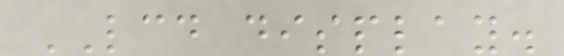LCD display.
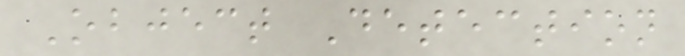Object Detection
